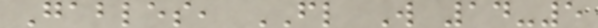Gables, FL W 14-5
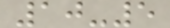10-5
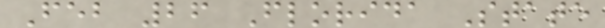Feb 26 Florida State
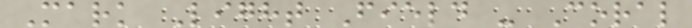Mark Light Field - Coral
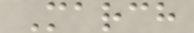March
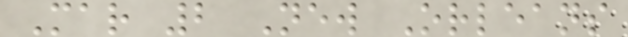Mar 2 New Orleans
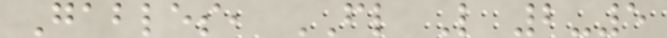Gables, FL L 2-5
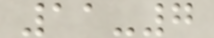11-7
